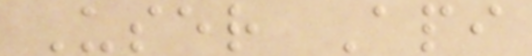User Api
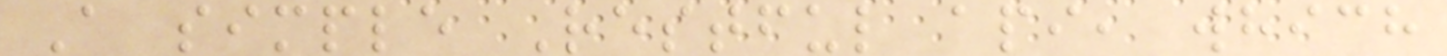A simple Restful api, which
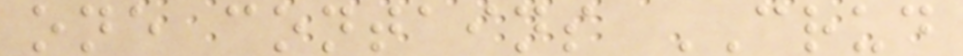one contains CRUD
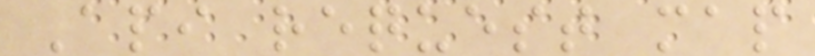Api request map
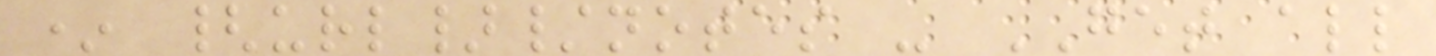* {url}/notes - GET all
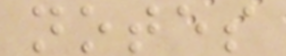notes
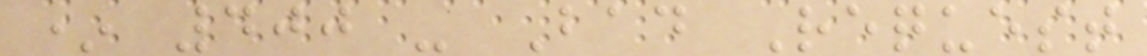* 400 - Bad Request
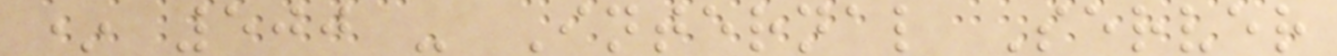* 500 - Internal Server
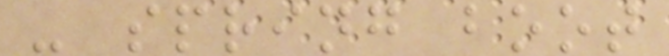- spring boot
